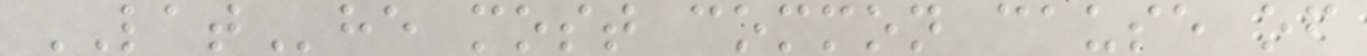LAThe most common cause of
